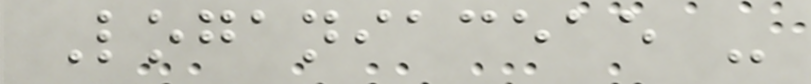Loganiaceae -
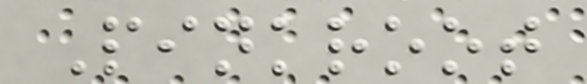Pinkroot
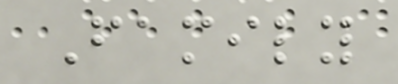Family
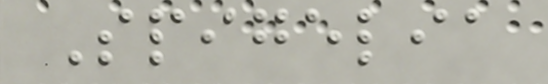Spigelia
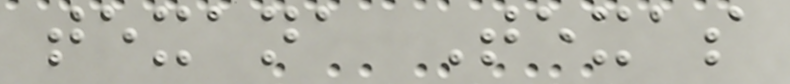texana Texas
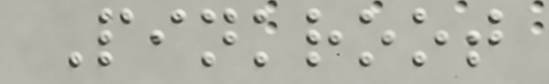Pinkroot
